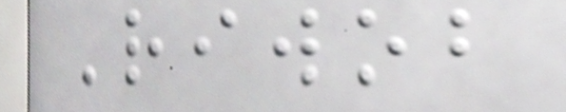Riwob
